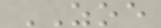ZOE
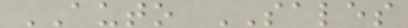AUTO SALES
